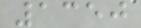1350
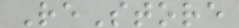ReStore
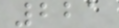221
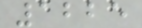1225
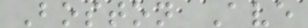Boston Ave
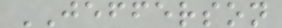JEFFERSON
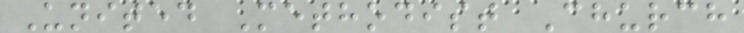United Methodist Church
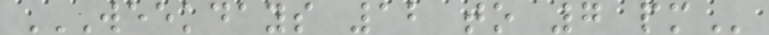WEEKDAYS 12 TO 7 PM
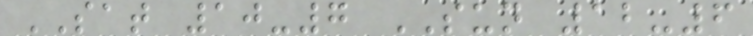SAT 10-7 SUN 12-6
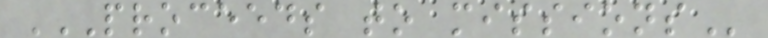PROCEEDS TO MISSIONS
